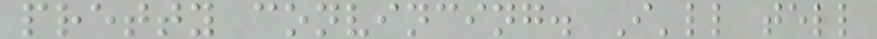pretty convincing. I'll tell
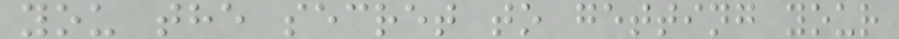you the secret to getting your
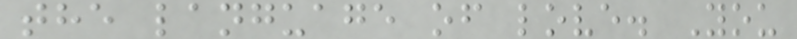the language of love. You
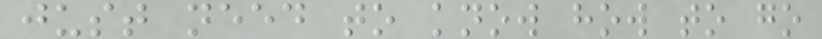just need to know how to go
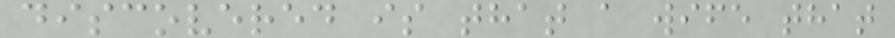discovered is that a wife that
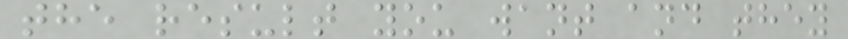the result you want and they
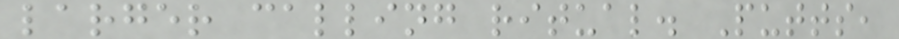larger calling ritual. Putts,
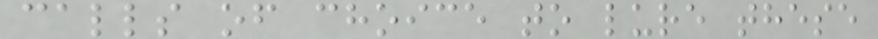calls of choice to lure these
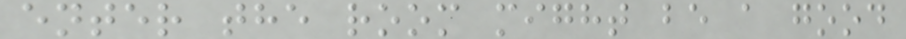enter the room might be a good
